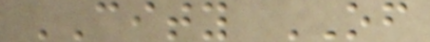CITY OF
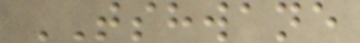TSHWANE
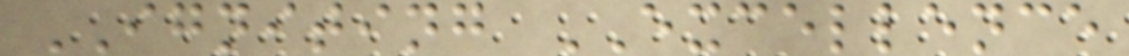IGNITING EXCELLENCE
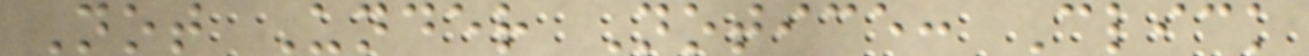Not Under Notice: Click
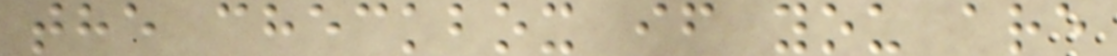the checkbox if you are
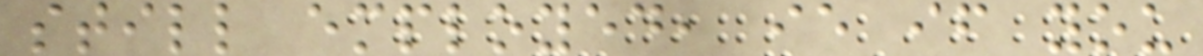still employed, ie if you
